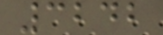3242
